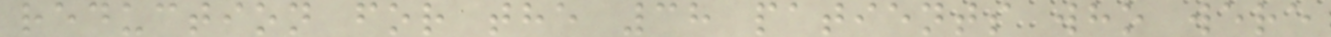reduction for the 38 patients who were
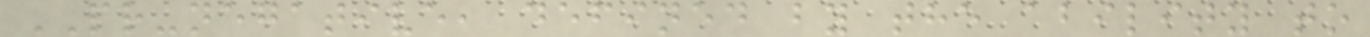PR-negative, defined by the ability to
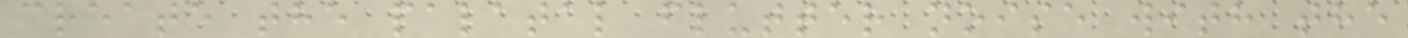create the palatal flutter noise with the
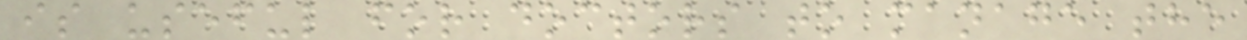is useful for doctors to manage the
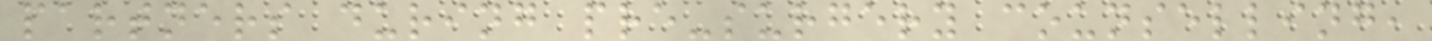partners during pre-surgery counselling,
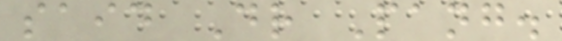said Dr Pang.
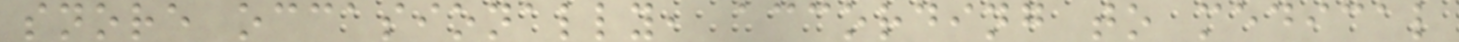snore occasionally, according to medical
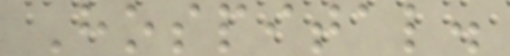Hospital.
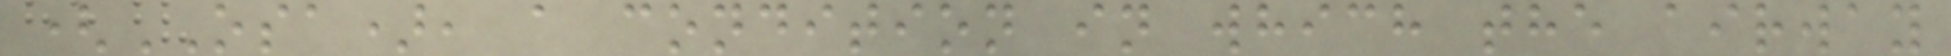(OSA), a condition in which the airway
